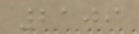2109
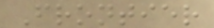Frontier
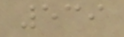539
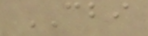CBI
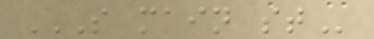S MAIN ST
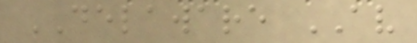DELAWARE AV
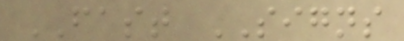FAST SIGNS
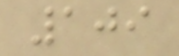109
